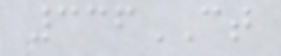336CT
